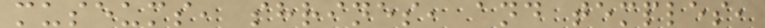museums, shrines, and temples,
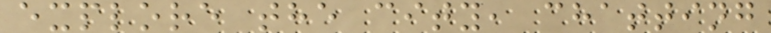explore the city, chatting
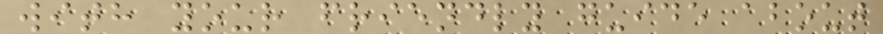with your friendly guide about
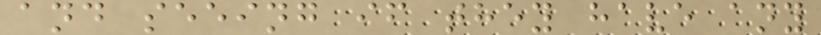and seeing if they have any
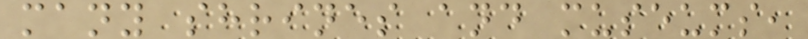many shrines and museums,
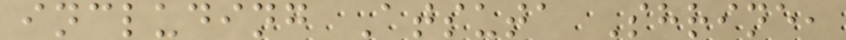including Atsuta Shrine,
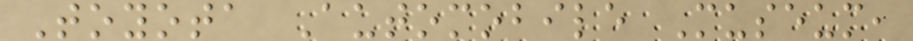Toyota Automobile Museum,
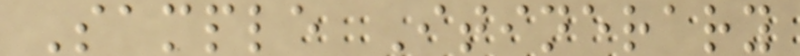Sample Itinerary
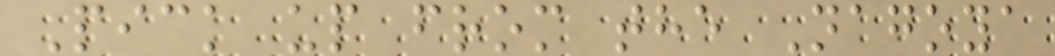Pick up from the Nagoya
